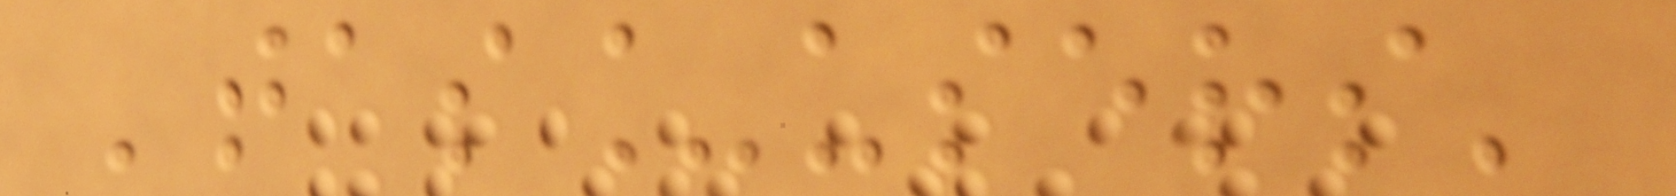'tas_users'
